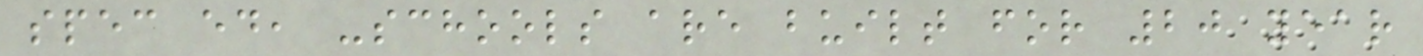spec ed, -schools are built for 20 year
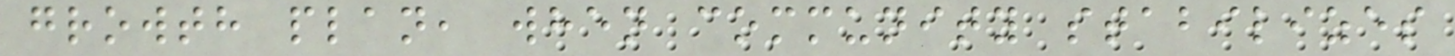growth plan, when community stabilizes
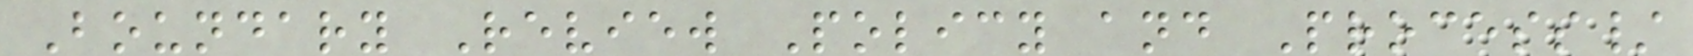Boundary Review Policy and Process/
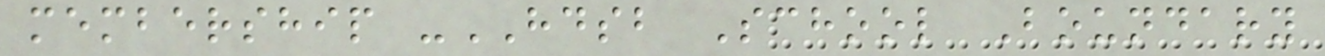membership -HDSB School Boundary
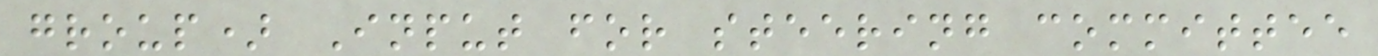group) Input for steering committee
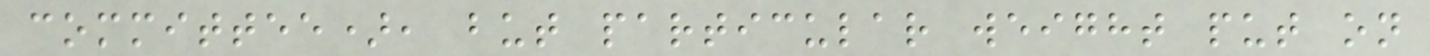committee), but particular weight put on
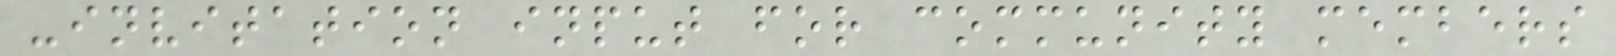-invitation input for community members
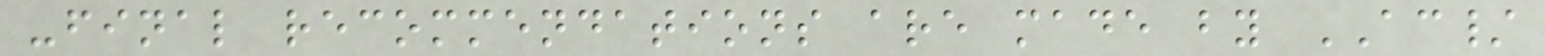-final recommendations are made by AC/
